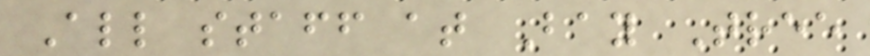All staff at Bay Tree
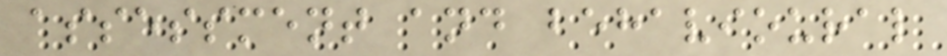assessment and behavioural
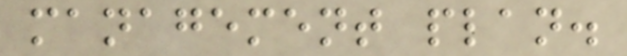management plan.
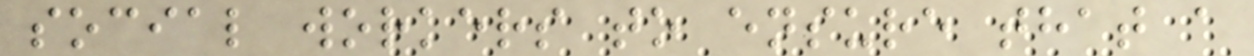social workers to ensure that a
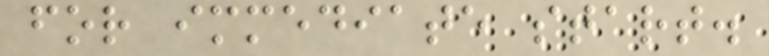for immediate start.
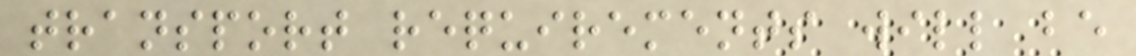transport requirements will be
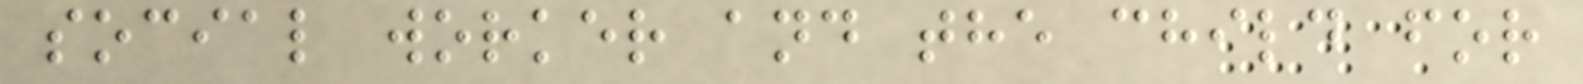social worker and the child for
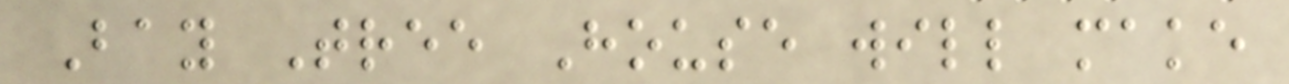Bay Tree House will make
